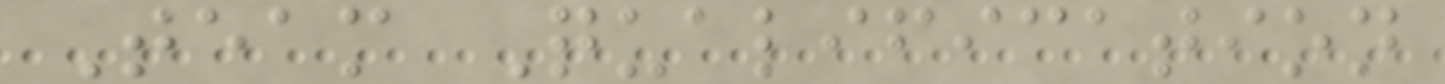Team Qualification
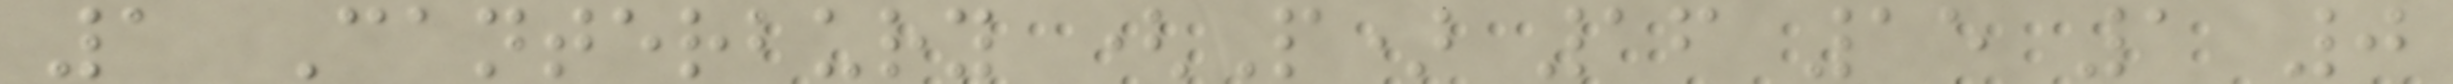1 Canterbury (P) 16 15 1 0
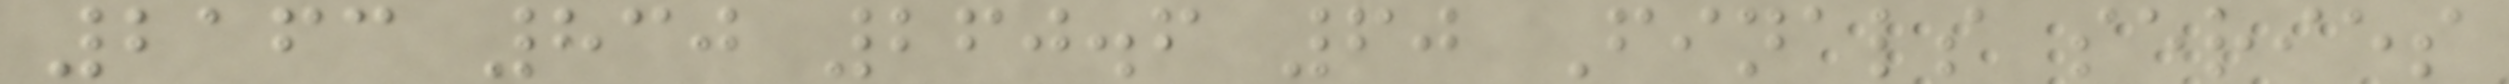2163 830 260.6 60 Finals series
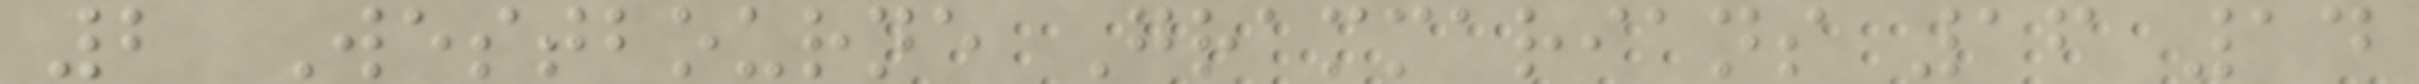2 Westbourne Grammarians 16 14
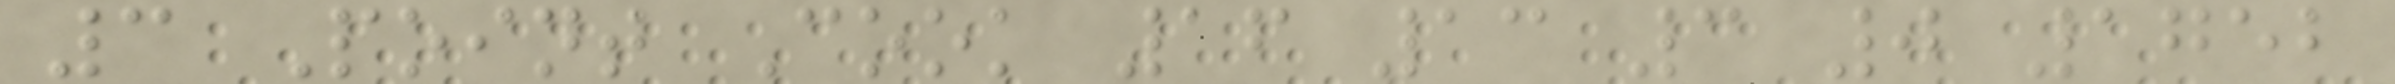3 Point Cook 16 13 3 0 1752
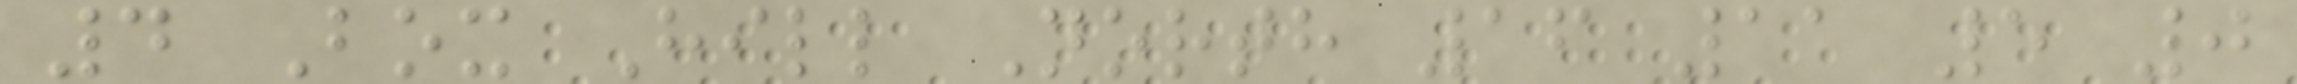4 Box Hill North 16 11 5 0
